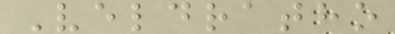Veldratho
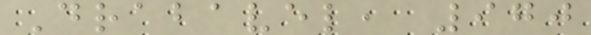Drabavel, 970
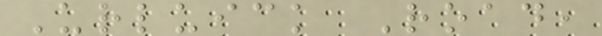Urluick Road,
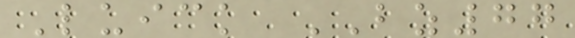Luick BZ77
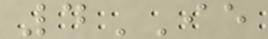4IE
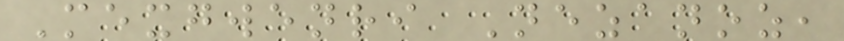Mexgwenri Nezanoz,
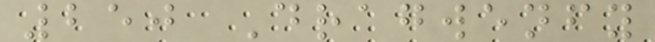250 Dragwenfy
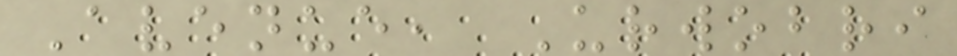Avenue, Urwobri
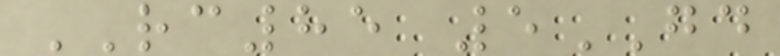RC85 5GD
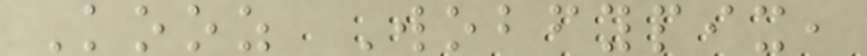Kooz Wobfypix,
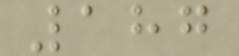187
